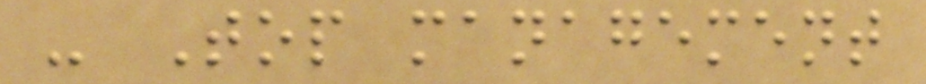- Top management
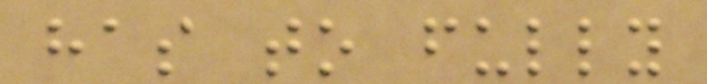has to fully
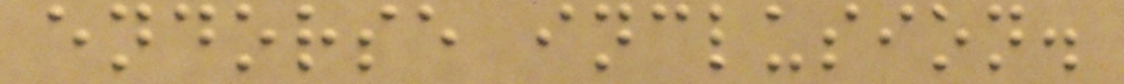endorse inclusion.
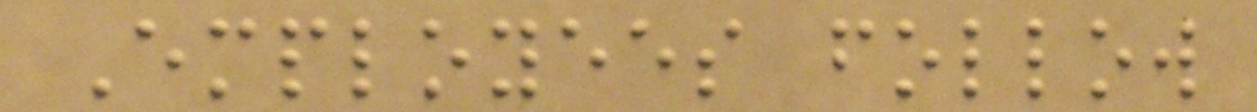Employees follow
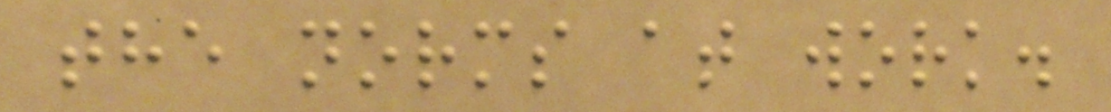the norms at work.
